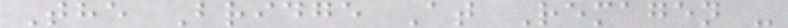The Bridge At Remagen -
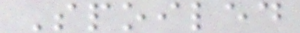Spoiled
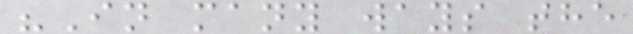"In many ways the
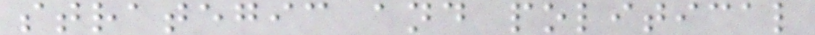strategic and political
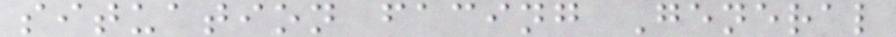situation facing General
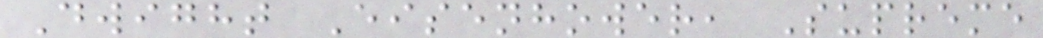Dwight Eisenhower, Supreme
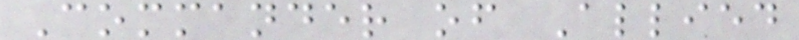Commander of Allied
